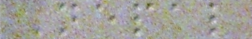Nepal
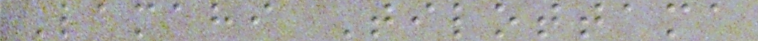Lamahi Tilottama
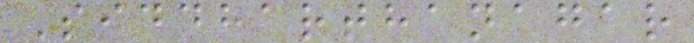Siddharthanagar
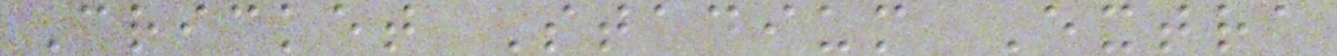Cricket Stadium Extra
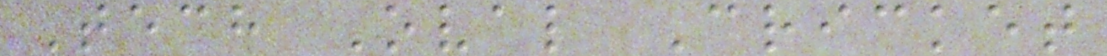Tech Oval Cricket
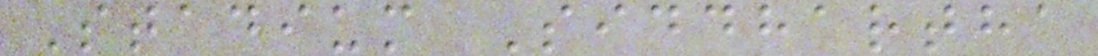Stadium Siddhartha
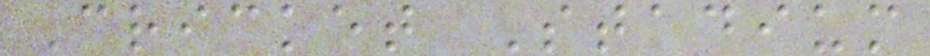Cricket Stadium
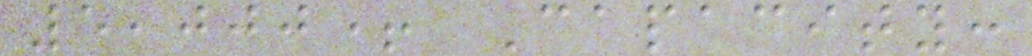5,000+ Capacity:
